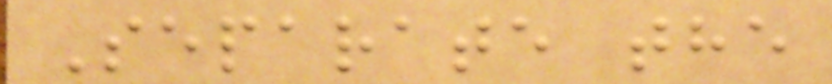Separate the
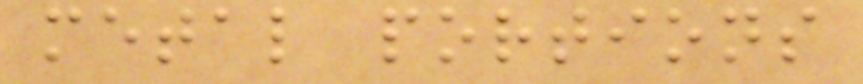metal portions
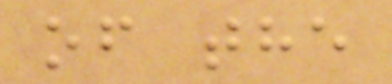of the
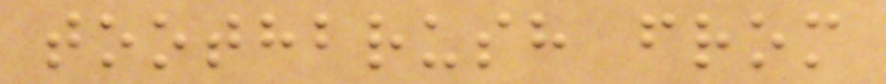toothbrush from
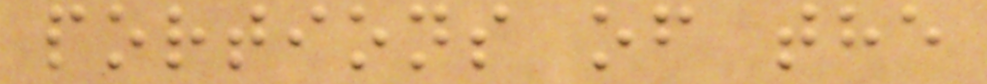portions of the
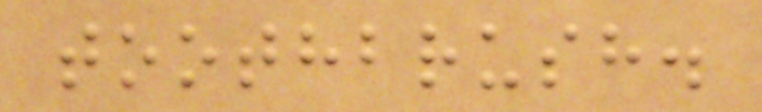toothbrush.
